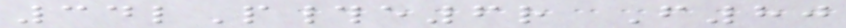34lP#e6r F80
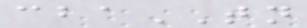cbaTN
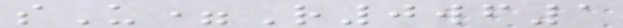sU=R0wf1
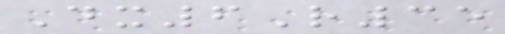Dx6R35
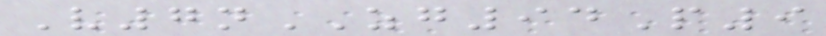V7nZG94P9
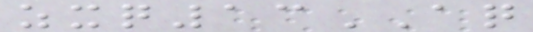zxq13AQ
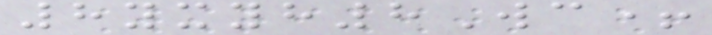8yxyh8Wc+
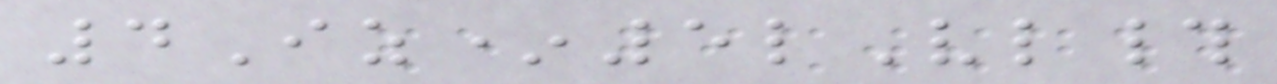4Iz*5lVl#
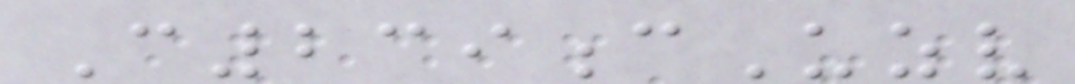C239cUzv
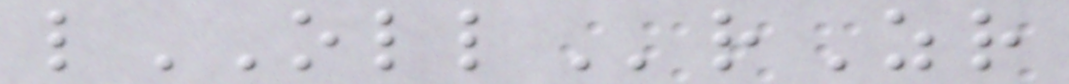lOLLrZr
